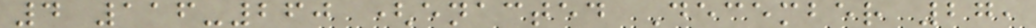4 116-260 (enacted December 27,
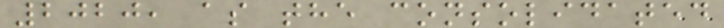2020, as the consolidated
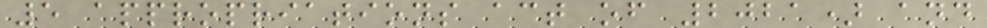5 appropriations act of 2021) and
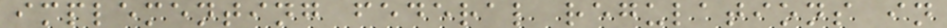implementing federal regulations in
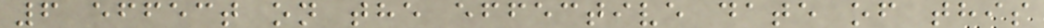6 effect on the effective date of this
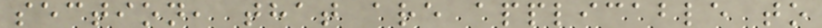section, that are applicable to
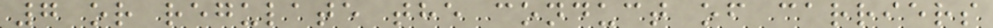7 or regulate the conduct of carriers
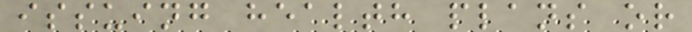issuing health plans or
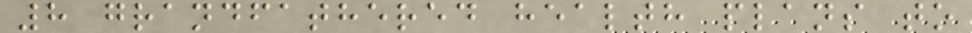8 grandfathered health plans to
